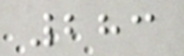283
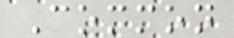Common
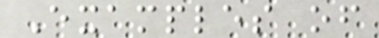Examples of
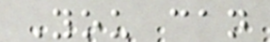You can
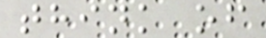think of
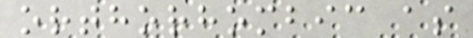orthorhombic as
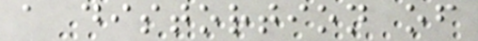a distortion of
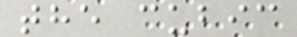the cubic
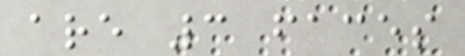are 3 faces
